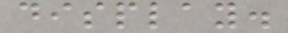display.
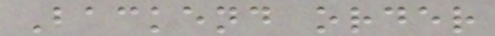Backend order
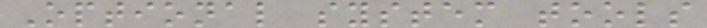Optional system tools
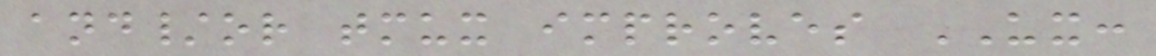and/or tmux improves UX:
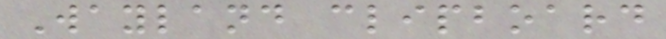Wayland clipboard
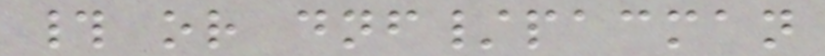# or dnf/pacman
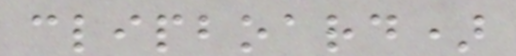clipboard)
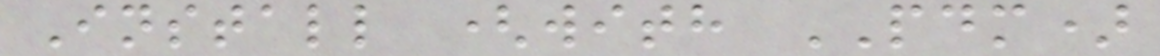Install (with PDM)
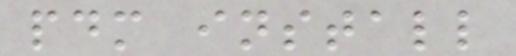pdm install
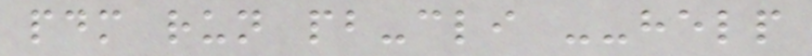pdm run pb-cli --help
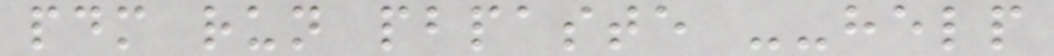pdm run pbpaste --help
